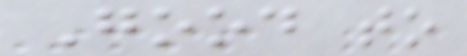Good to
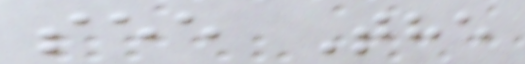see The
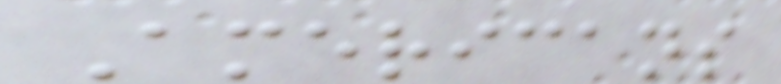Americans
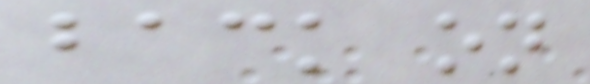back on
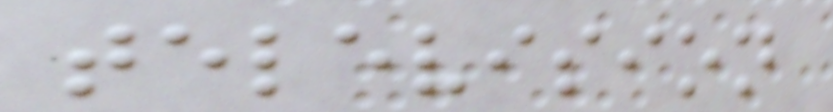television
